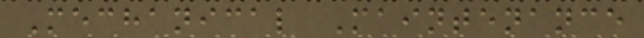Mechanical Maintenance
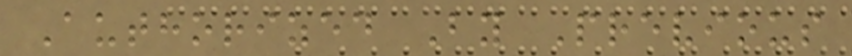Authorized By Previous
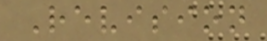Revision
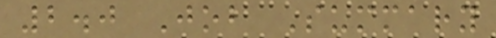2.0 Job Summary
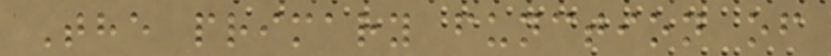The primary function of
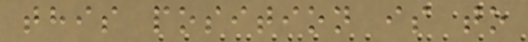this position is to
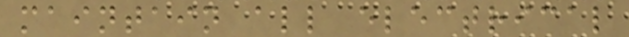maintain all electrical
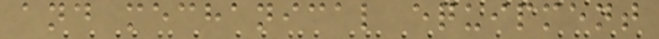and mechanical equipment
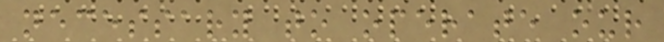necessary to operate our
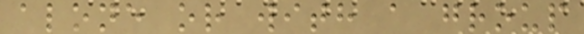alone or with a group
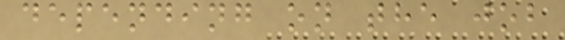depending on the job
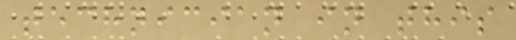technician in this
